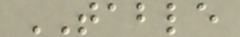TABLE
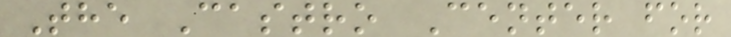The Castro Center for
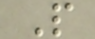P
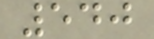540
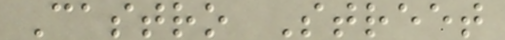Castro Street
